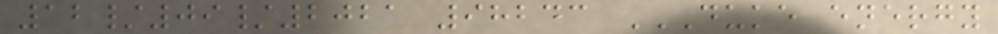12/09/2021 98243 DUKE ENERGY
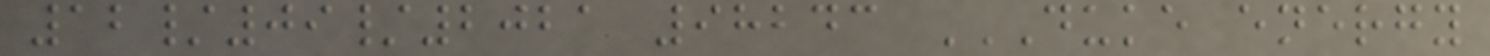12/09/2021 98243 DUKE ENERGY
